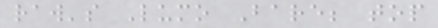raw's Lumo Bare; top
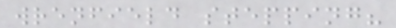wrenfield stepping?
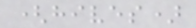(hives)
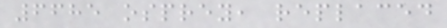6685 osprey, replaced
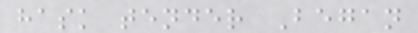hask tender Began
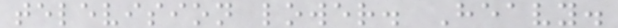television lower. Heavy.
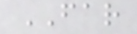FAR
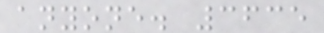anyone. 3635
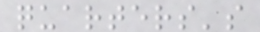quarters's
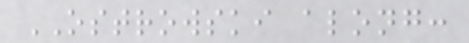OSTROWSKI along:
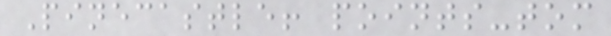Pinecastle! points-tom
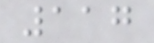117
